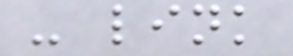- link
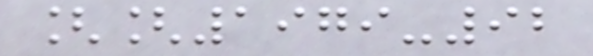[[1979-92
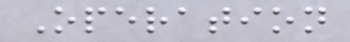Operation
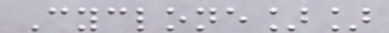Cyclone]]
